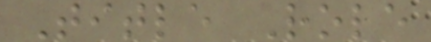Title Role
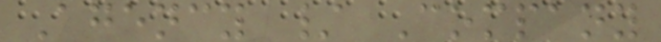Agency / Company
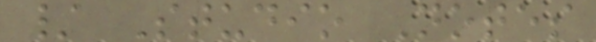/ Studio Notes
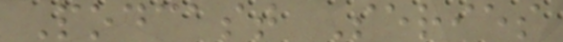Podcast Series
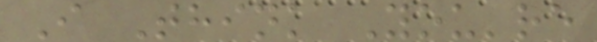I Think You're
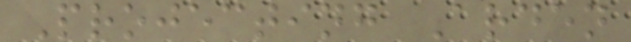Projecting Arden
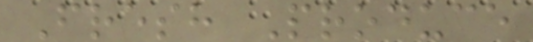Fresh Produce
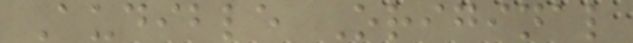Audible Original
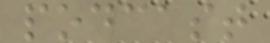podcast
